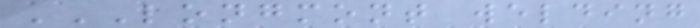LONGMONT WELDING
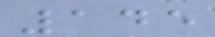145
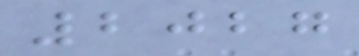2027
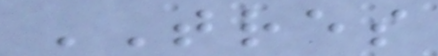TRES
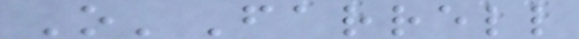O'Farrell
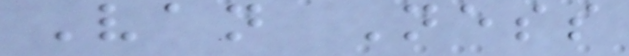Van Ness
